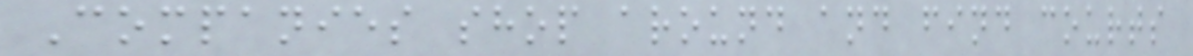Companies shop around and find courts
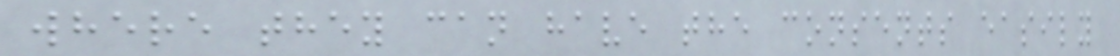where they can have the consents easily
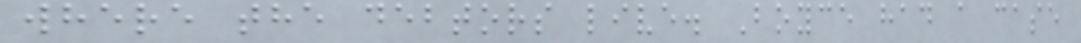where the debtors live. Boyce had a case
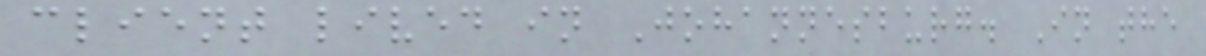client lived in Johannesburg. In the
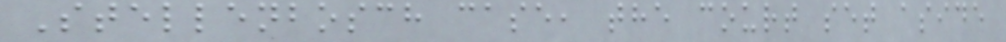Stellenbosch case, the court set aside
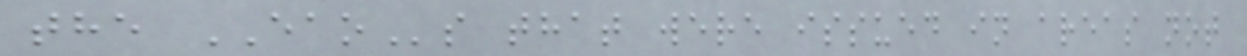the EAOs that were issued in areas not
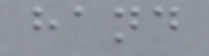hand
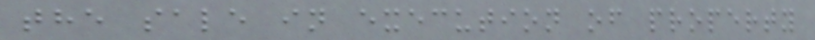the sale in execution of property
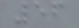56
